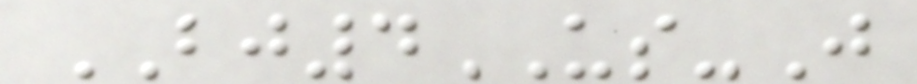BJ4US-J
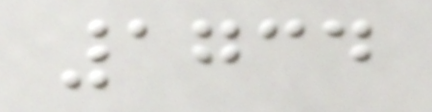1734
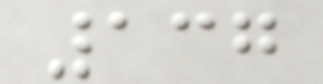137
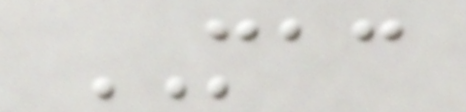MAC
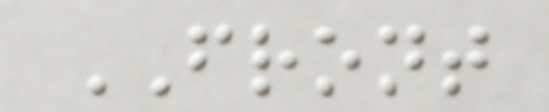FRONT
